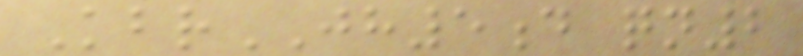KbrJH5d qn2
